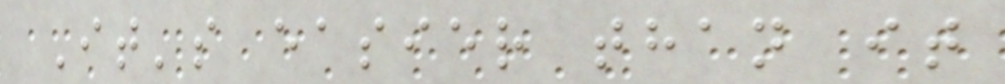It's easier than it
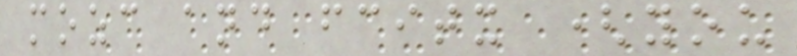mozc and fcitx (you
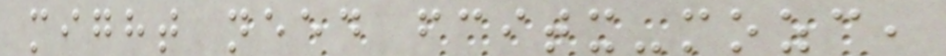might need fcitx-mozc,
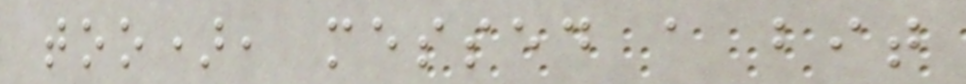too), messed a bit
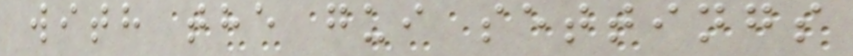with the gui settings
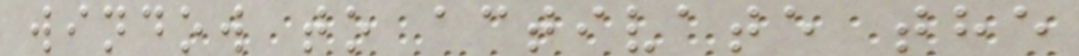window to activate the
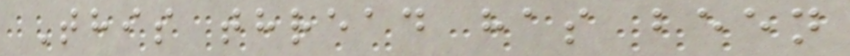This thread has been
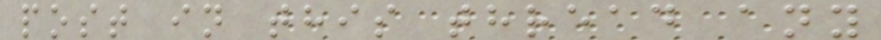post in this thread any
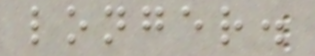longer.
